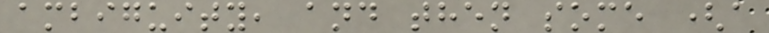ambiguity, and then some (a
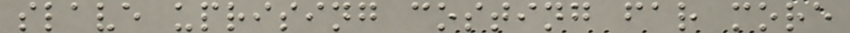slave uprising costing far more
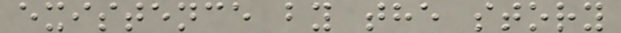existence by the story
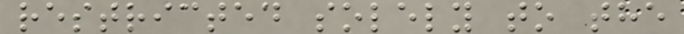restricted solely to the
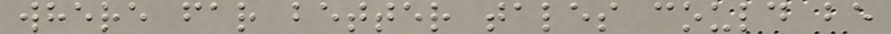where far better tales could be
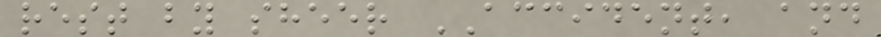rest by sheer ACCIDENT, and
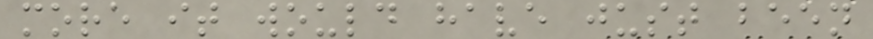more it would have just been
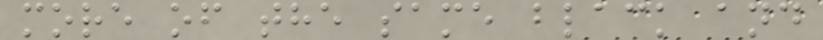more of the same black and
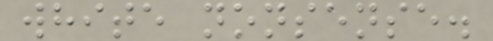white nonsense.
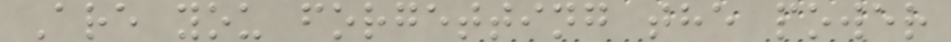Are you forgetting the power
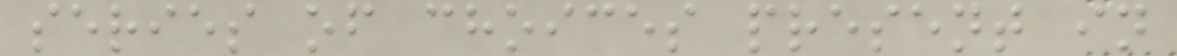series of choices present in
